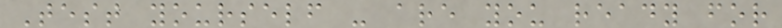Test yourself - are you ready for
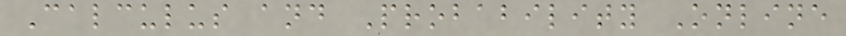Calculus and Probability Online
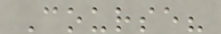Course?
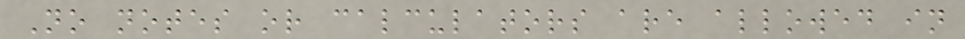No notes or calculators are allowed in
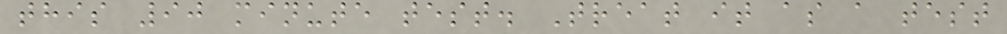this 90 minute test. Treat it as a test
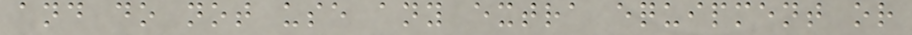and do not use any extra equipment or
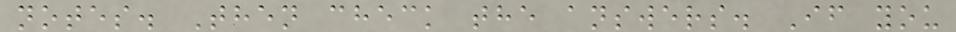notes. Then check the answers. If you
